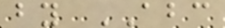by ABC
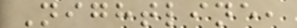Nightline,
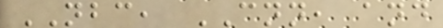NBC, CNN, and
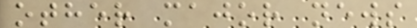other major news
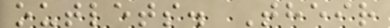outlets. Their
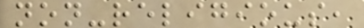non-religious,
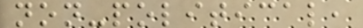non-political,
